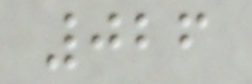026
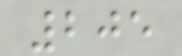205
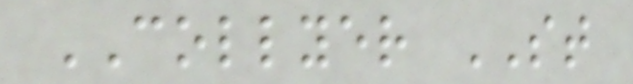COLLYER ST
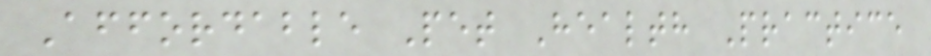Affordable Pet Health Practice
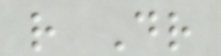r Dr
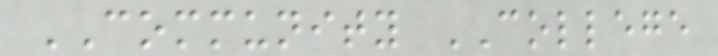COMMUNITY COLLEGE
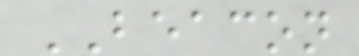BEACON
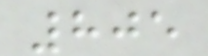805
